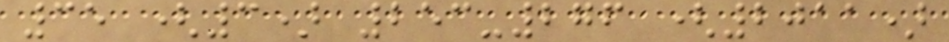35 (3) 253-276 (2011)
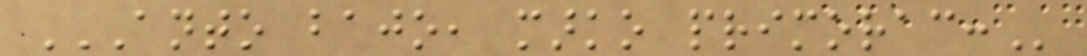ANTO BAJO, MARKO PRIMORAC:
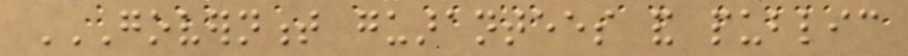GOVERNMENT GUARANTEES AND PUBLIC
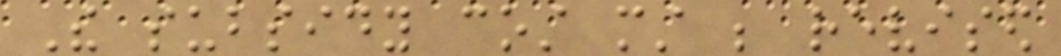The subsidy cost must be revised
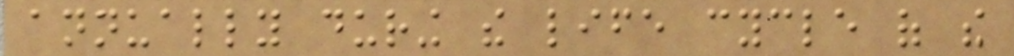annually during the life cycle of the
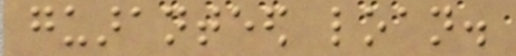guaranteed loan.
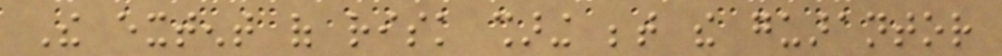The extent of risk sharing between the guarantor
